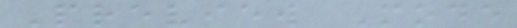Preview Mode
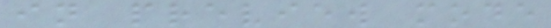in preview mode
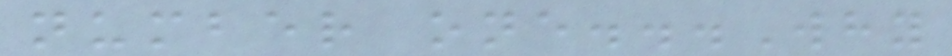number one...Why
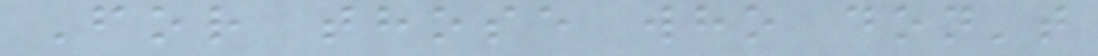For those who don't
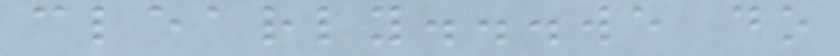clearly...we do
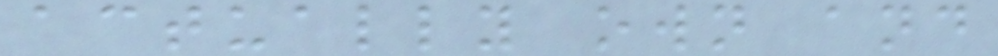actually own and
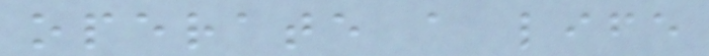operate a life
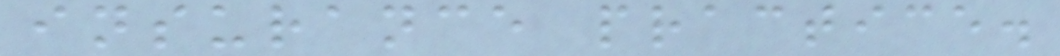insurance practice.
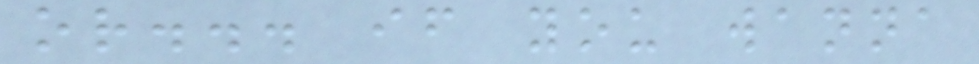or... if you wanna
